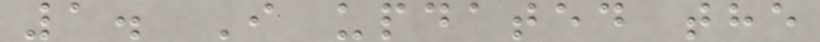1. I updated the
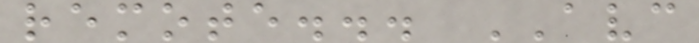remote... AVC
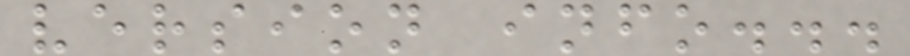version info...
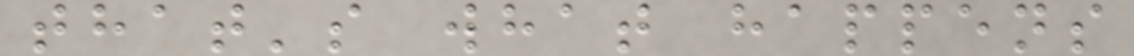that's what happens
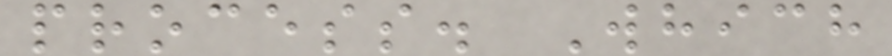process. Which
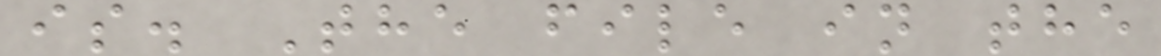is. The file in the
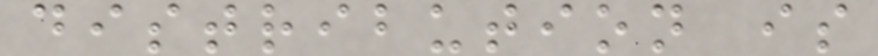distribution is
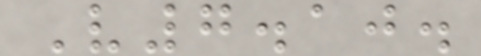V7.10.
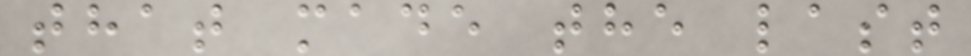that made the last
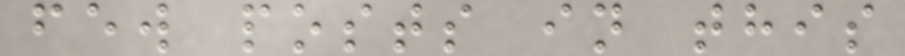few posts in this
